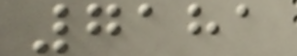7181
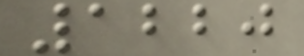1220
